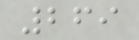269
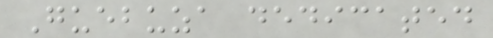Guebuza dedicated
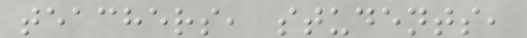teachers, students,
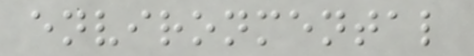environmental
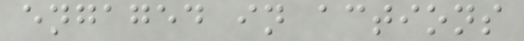engaged in actions
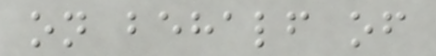on behalf of
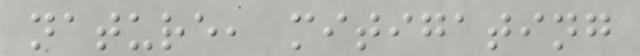nature, mitigating
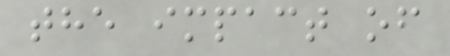the impact of
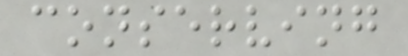conserving
